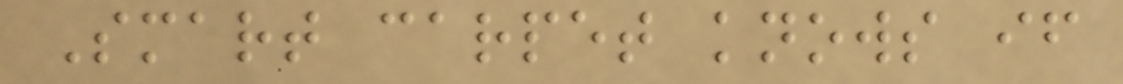Smart carpet knows if
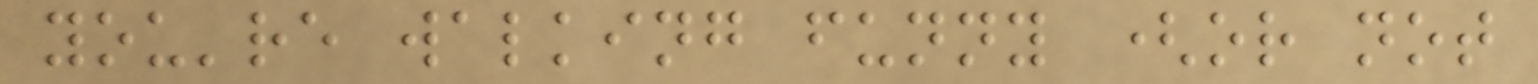you're walking funny (or not
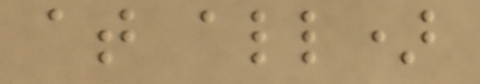at all)
